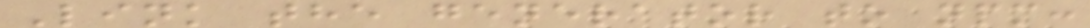Link the generator to npm:
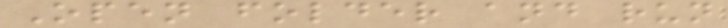Open folder and run
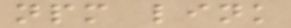npm link
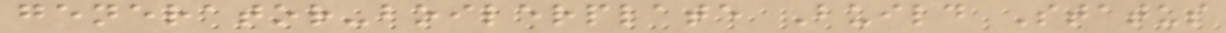generator-boilerplate Build Status
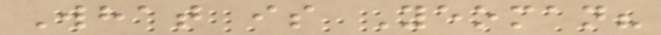What is Yeoman?
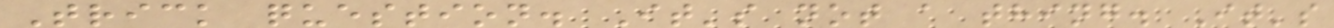Trick question. It's not a thing. It's
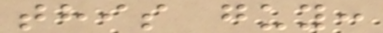this guy:
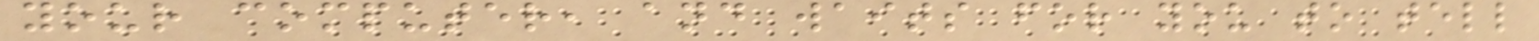your computer, and waits for you to tell
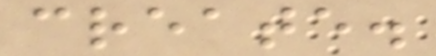create.
